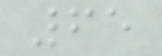65
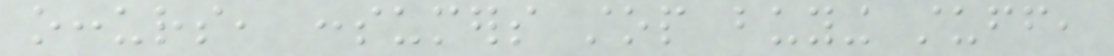occurs, consumers stop buying stuff,
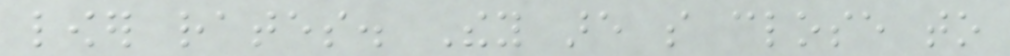lower rates. They are so close to
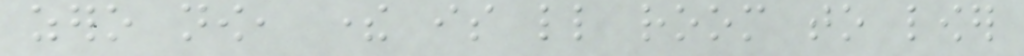zero now, there is little room to lower
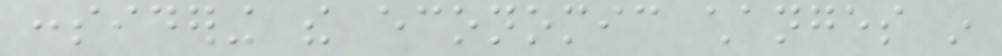considering the economic changes in
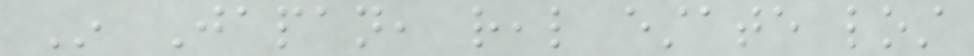In Japan, real estate lost
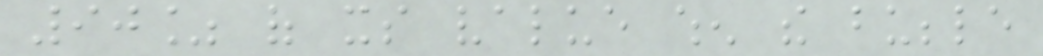90% of its value when the bubble
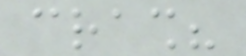crash?
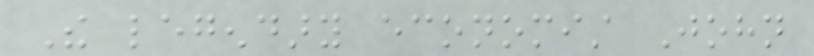The legendary economist John
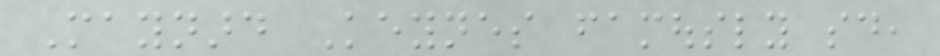Maynard Keynes famously said,
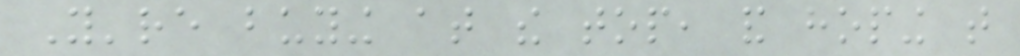You're buying at the top, and hoping that
